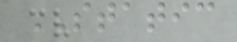STATIC
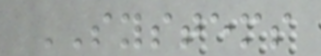SYSTEMS
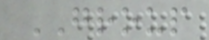GROUP
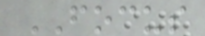FOCUS
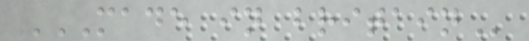MADE IN BRITAIN
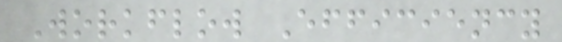Workflow Efficiency
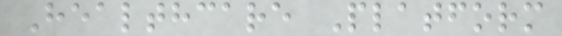Healthcare Platform
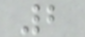2
